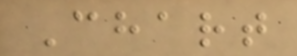Chart
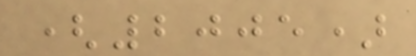(2005)
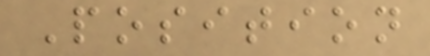Position
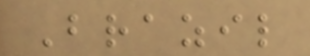Brazil
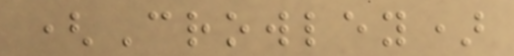(Crowley)
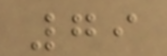79
